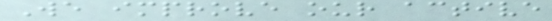We improve our active
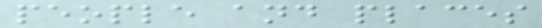people and places
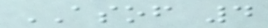ASOF 4
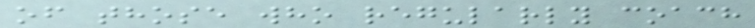of those who regularly coach
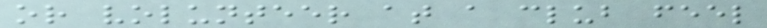or volunteer at a club feel
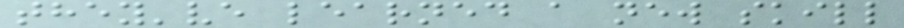they've learned a new skill
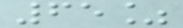65%
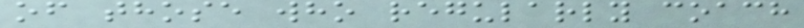of those who regularly coach
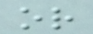or
